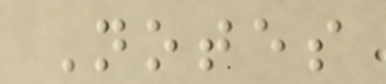Notes
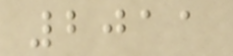2011
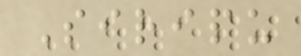Siripu
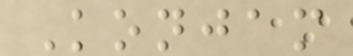Konjam
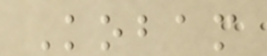Kobam
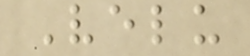Velu
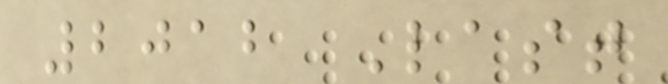2012 Last
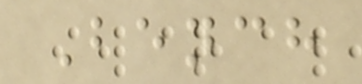Bench
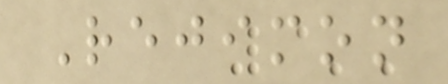Rejimon
